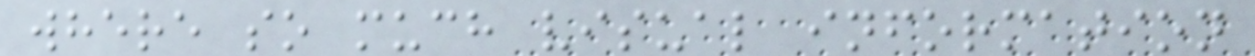where so much visual information
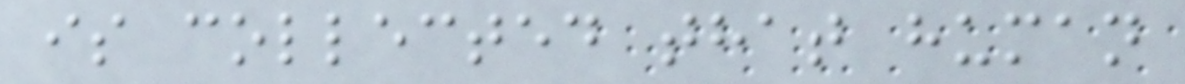is collected that human
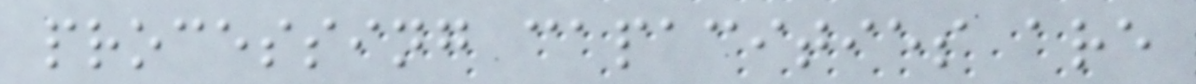processing capacities are
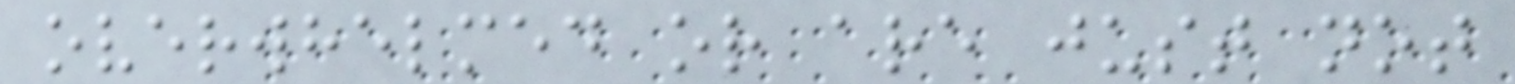overwhelmed or are just not
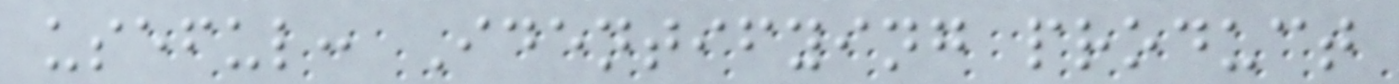useful: Identifying product
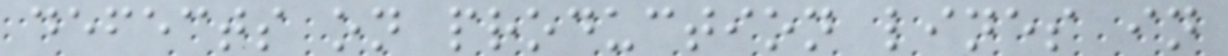defects on production lines in
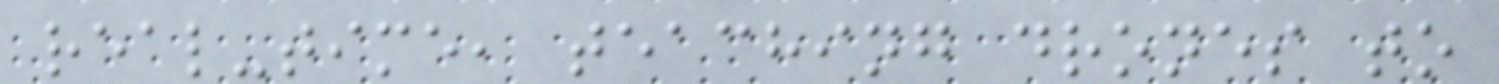real-time, teaching drones to
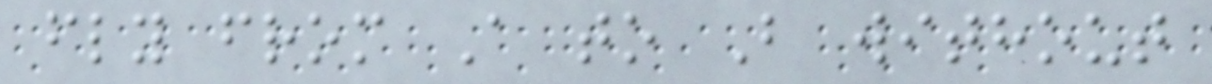fly from A to B without
